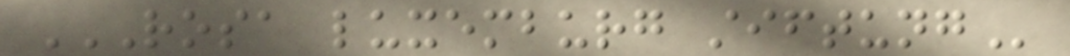ROSA LUXEMBURG STIFTUNG
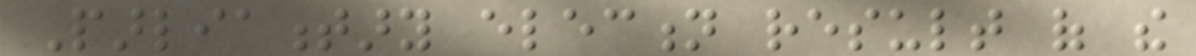Parliamentary election result of the
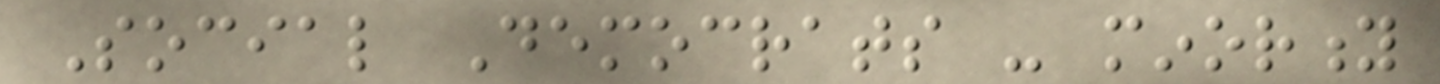Social Democrats - minority
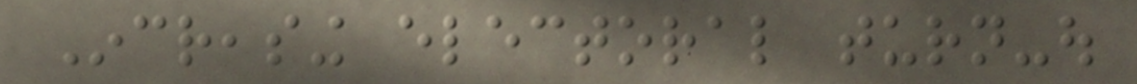Increasing electoral turn-out
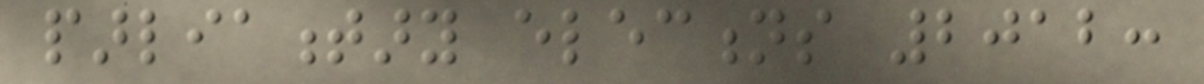parliamentary elections 2012:
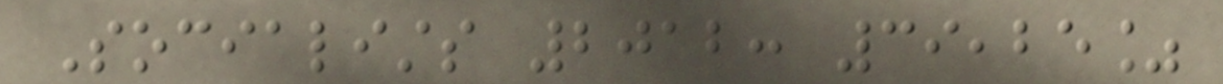Socialists 2012: 39,25%
